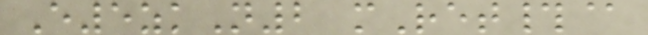E5zkN2 mRet#@
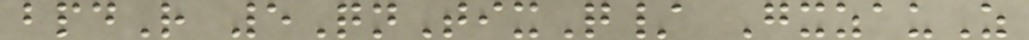bpdR 5QnTixQ/ GxzauZ
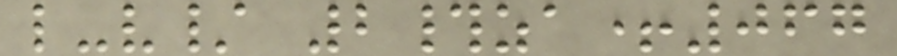l-v/ 2#za+067
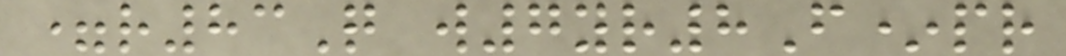=r83Q w7yr8F*pr
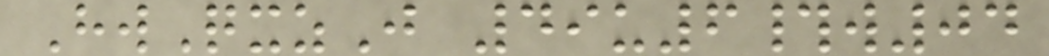HwQxzJ 49u6#w04
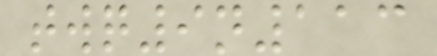twq9n113
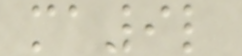ma9l
